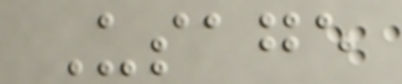Usage
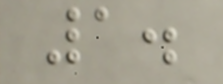1.
